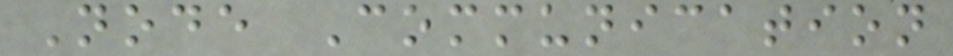Node Communication
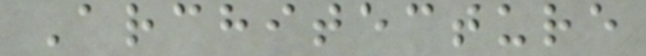Architecture
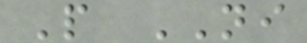P NI
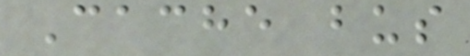Cache bus
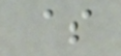$
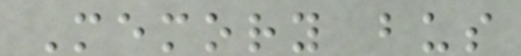Memory bus
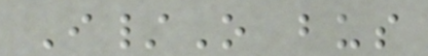I/O bus
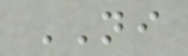NI
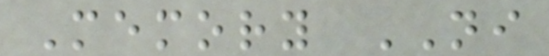Memory NI
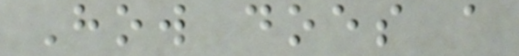How does a
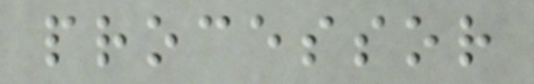processor
